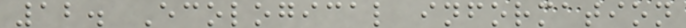12. Ecological information
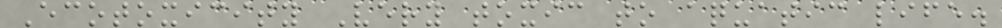Ecotoxicity Very toxic to aquatic life.
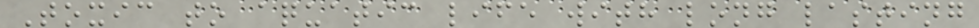Toxic to aquatic life with long lasting
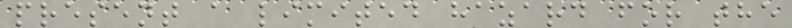present a limited hazard for the
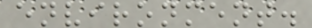environment.
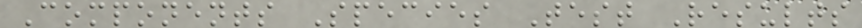Components Species Test Results
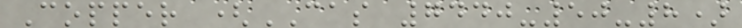Copper (CAS 7440-50-8)
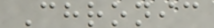Chronic
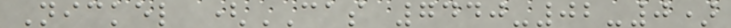Nickel (CAS 7440-02-0)
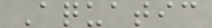Aquatic
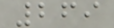269
